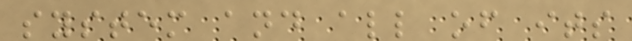system and all of its
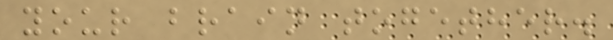your brain together.
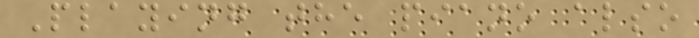Playing the piano also
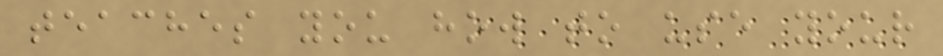teaches you how to use your
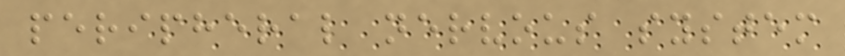peripheral nervous system
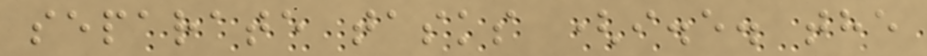separate tasks (i.e. the
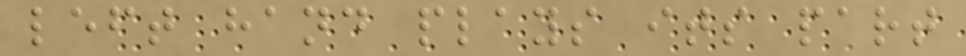left hand plays its part
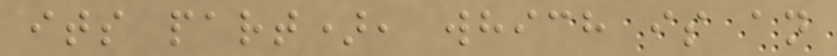its part), which is an
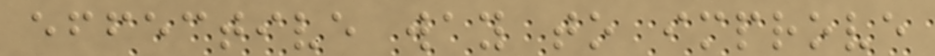effective way to improve
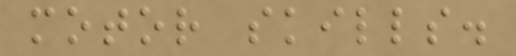motor skills.
